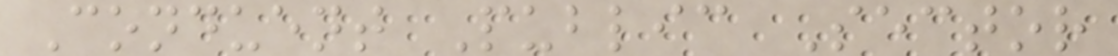Conduent Public Sector
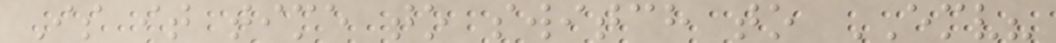Is it time to switch to EMV?
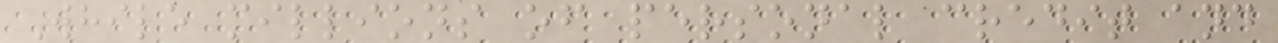While millions of personal credit and
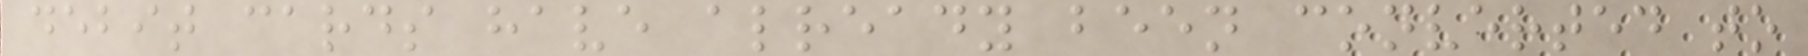debit cards have already been converted to
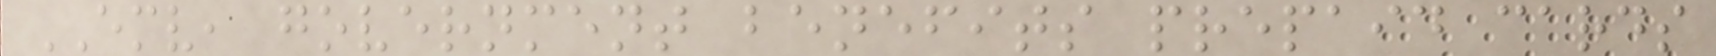EMV, government benefits prepaid cards
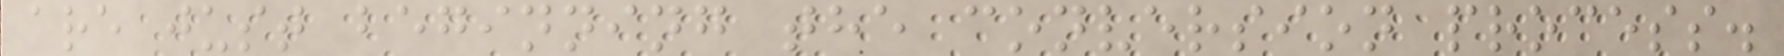are just beginning the conversion process.
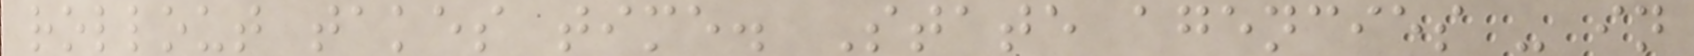rollout takes time. State agencies - in
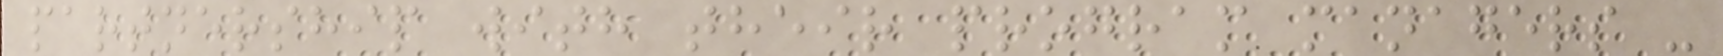partnership with their program managers -
